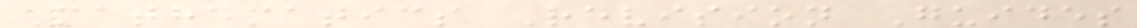Mathematics Revision Guides
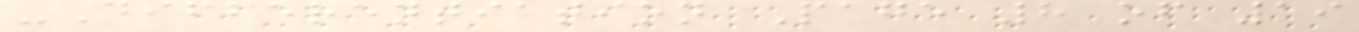-Differentiation Page 8 of 19
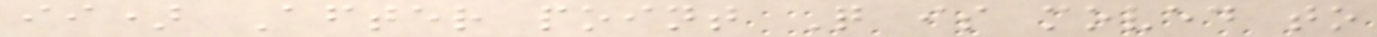ii) After point Q is moved to
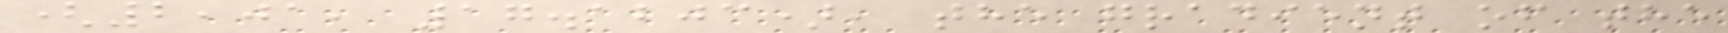(2,01, 17.1203), the gradient of the
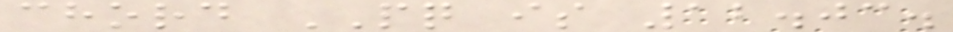chord PQ is 12.03.
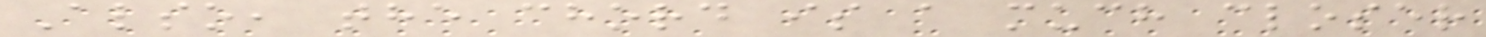Also, the chord is a much closer
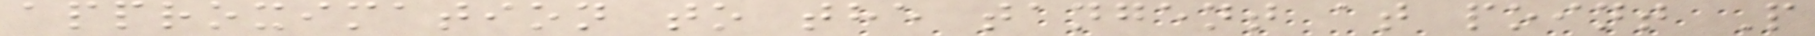approximation to the tangent at point P
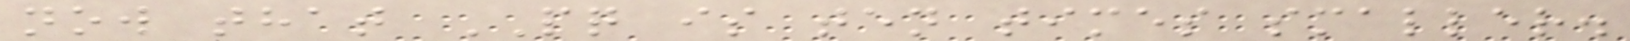now that PQ is ten times smaller.
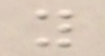y
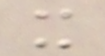x
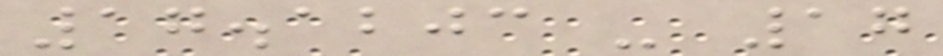17.1203 - 17
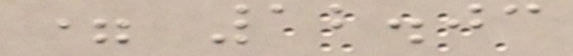= 12.03
